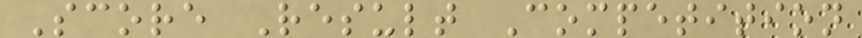Score Result Competition
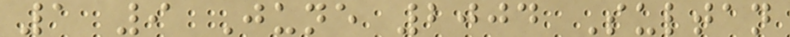1 9 June 2004 Sultan
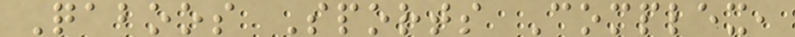Qaboos Sports Complex,
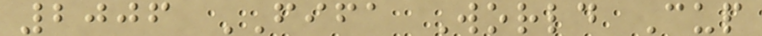2006 FIFA World Cup
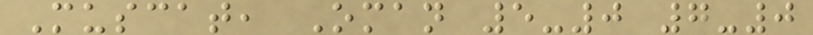Muscat, Oman 5-0 7-0
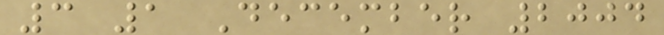3 1 December 2004
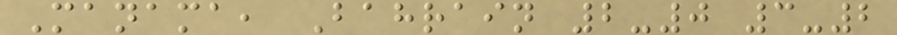Manama, Bahrain 2-0 3-2
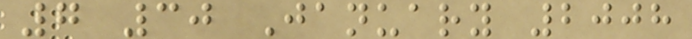7 30 January 2008
